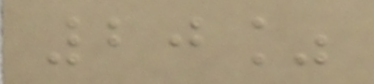20%
